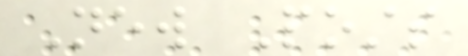New Posts
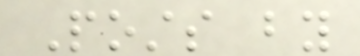Posts by
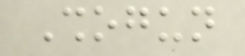Shogun
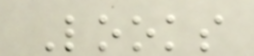Looks
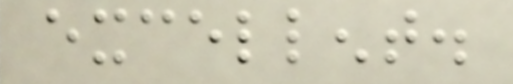excellent.
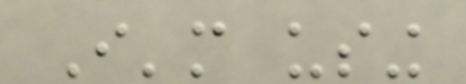I'm using
